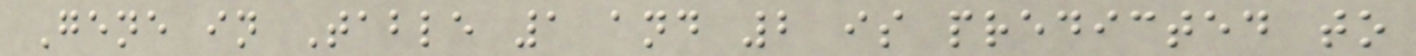Gene in Table 1 and 2 is predicted to
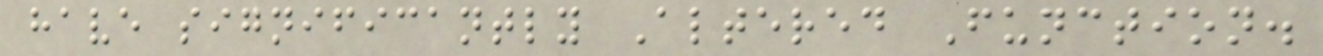have significantly Altered Function.
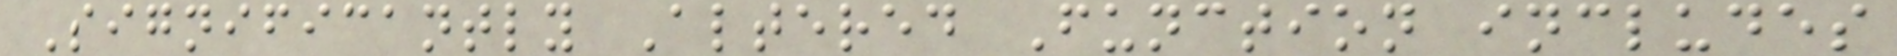Significantly Altered Function includes
